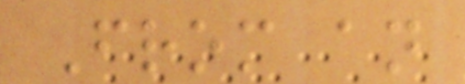From an
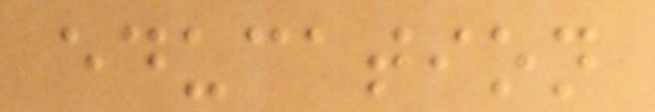education
